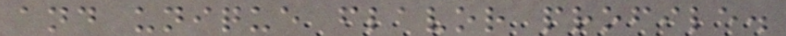and unique flavor profile.
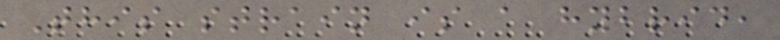This strain is a hybrid,
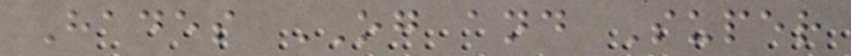Hades OG and Super
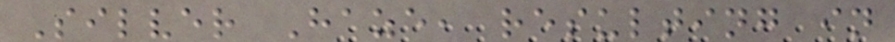Silver Haze, resulting in
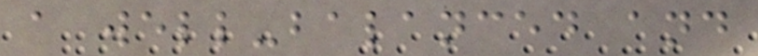a well-balanced and
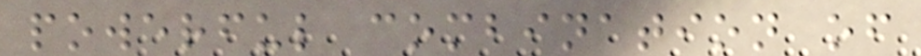powerful combination of
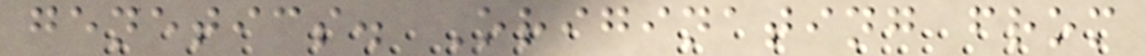genetics. Originating from
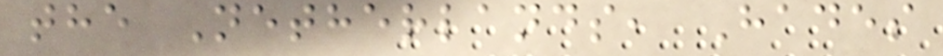the Netherlands, Hades
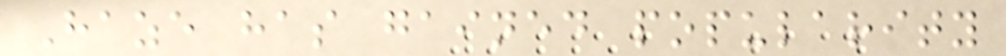Haze has gained popularity
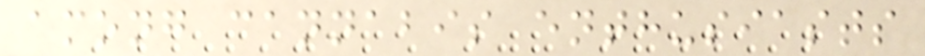among cannabis enthusiasts
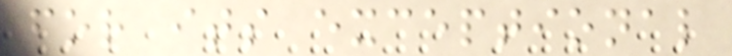for its exceptional
